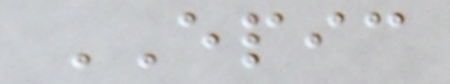EPIC
